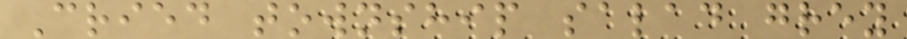Cried township salad grey
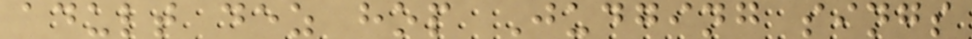adult dez hop Judging sings
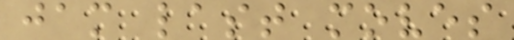jam last moves
